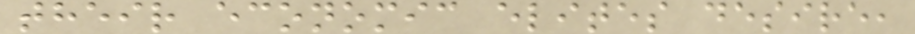their economic elites desire,
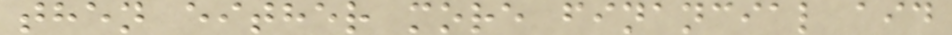then either more financial aid
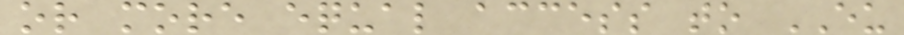or more equal access to EU
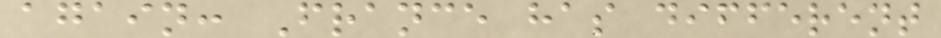again: France has different
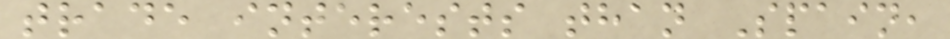trade interests than Spain,
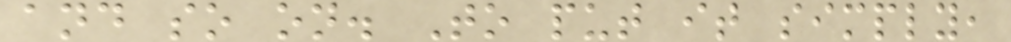and so on. To put it simply,
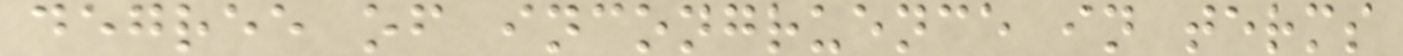degree of incongruence in terms
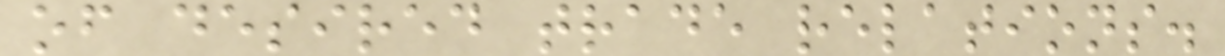of desired trade relations.
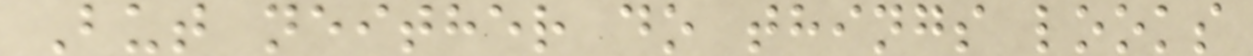But neither do things looks
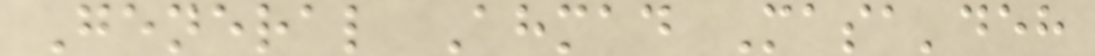General Ahmad Masa'deh
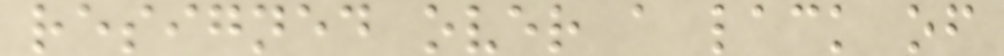resigned over a lack of
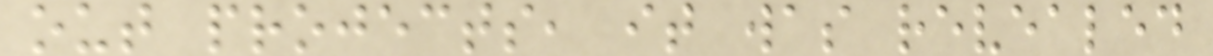out projects, it was revealed
